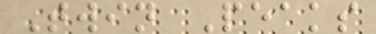Twin Peaks
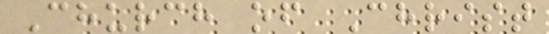Church of Christ
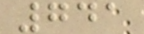741
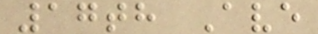17th Ave
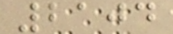2104
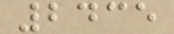2435
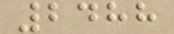2488
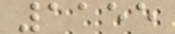1155
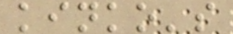kinko's
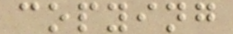copying
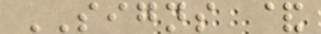SIGNS &
